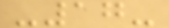-17-
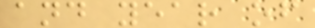and year of
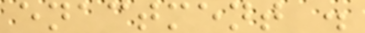enactment .
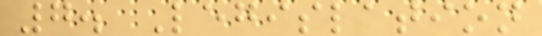7. Legislation
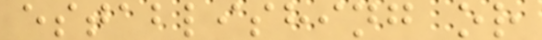establishing or
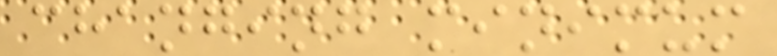changing minimum
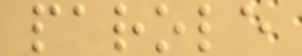parole
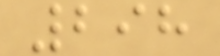298
